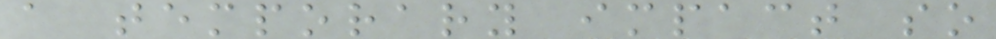a temporary impact so
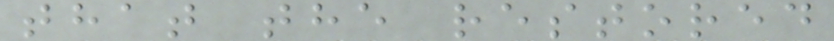that the restored
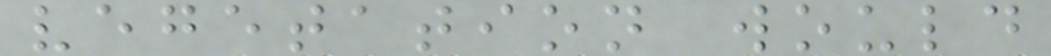vegetation would
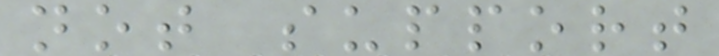not support
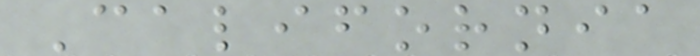California
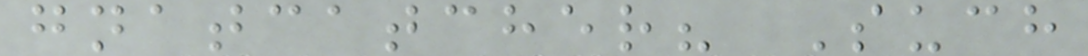gnatcatcher? Such
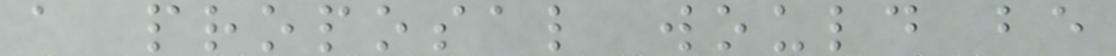a proposal would be
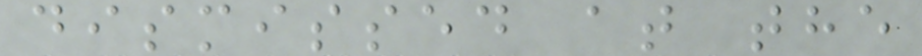dismissed at the
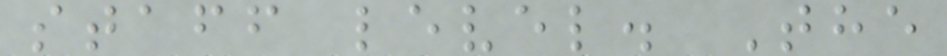staff level. The
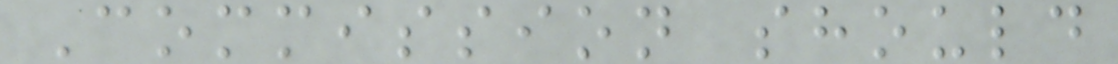Commission should
